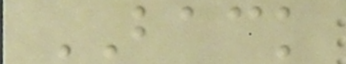BACK
